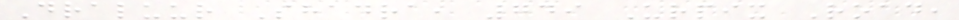Draluur Shadra, 749 Urpix Road,
